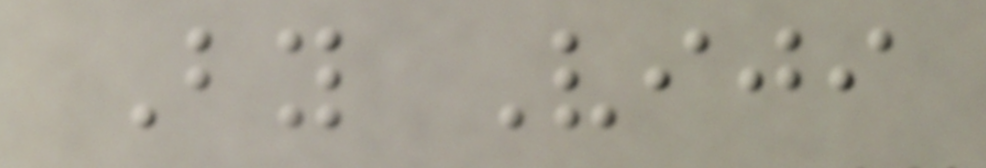By Viji
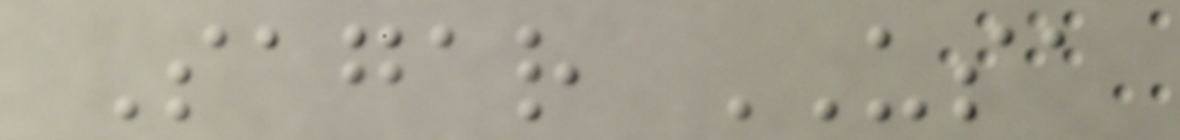Sagar USA
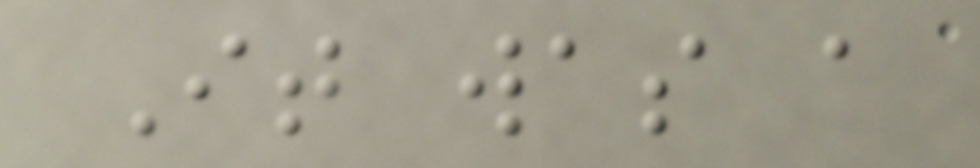It was a
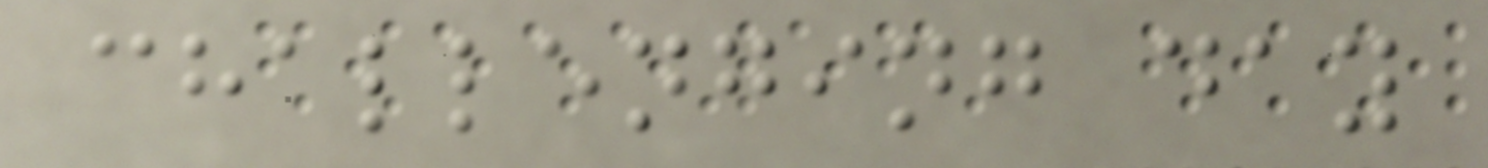challenging day
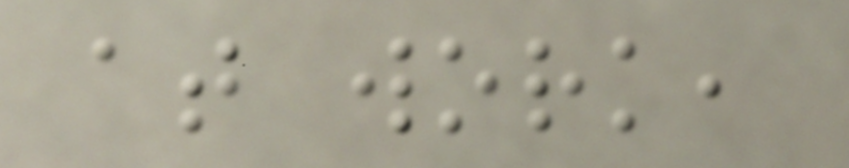at work,
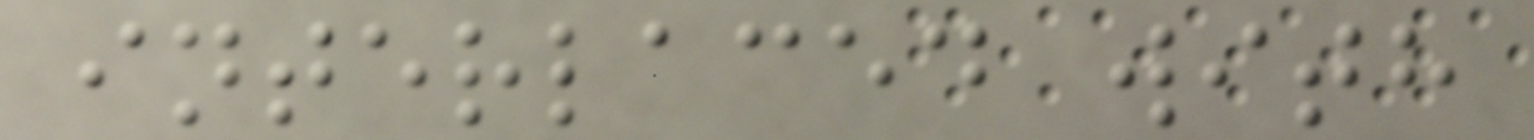interlaced with
